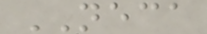NECA
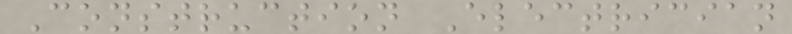Construction Electrician
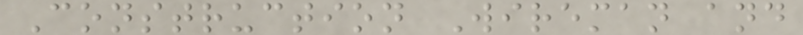Construction Wireman and
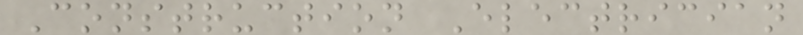Construction Electrician
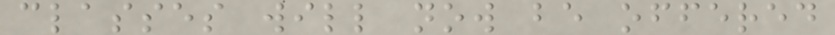classes will now be offered
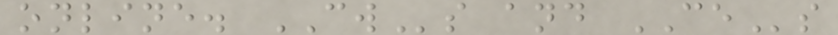online. CWs and CEs
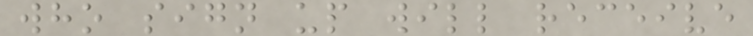who sign up will receive
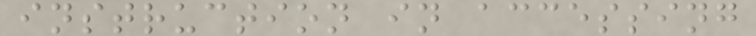instruction in accessing
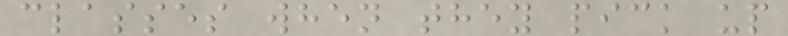classes when they pick up
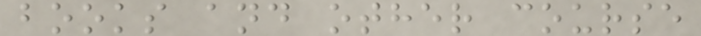books and other course
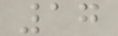17
